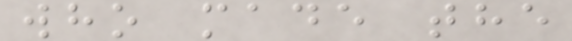who made the
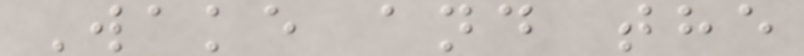Wake and the
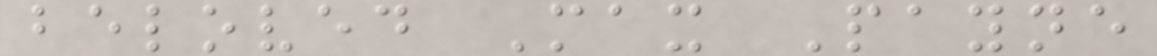beloved Max Payne
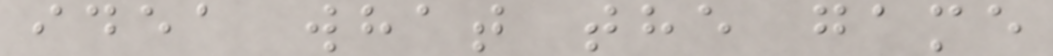idea what the game
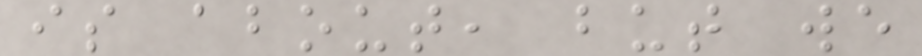is about, but we
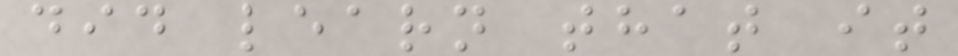did learn that it
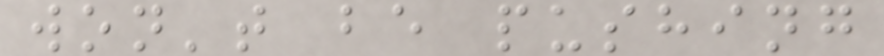won't be pushing
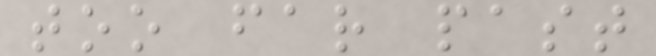too far past
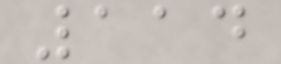114
